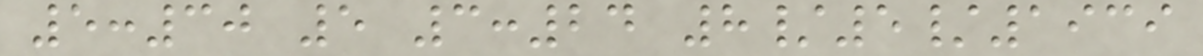5:30 5 3:24 8/5/1939
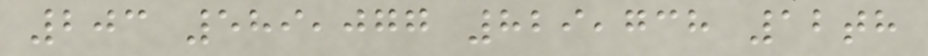203 589,077 829,738 12th
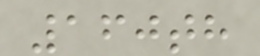160th
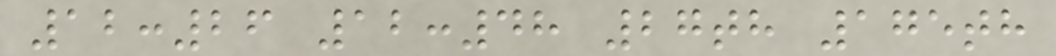12:26 12:48 27th 175th
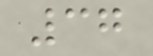37
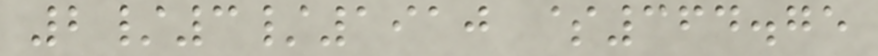2/3/1910 $364.75
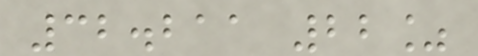32.211 22%
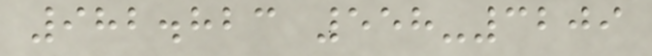982.823 558-3209
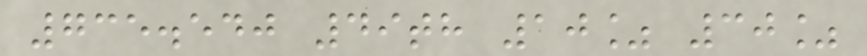735.540 49th 10% 30%
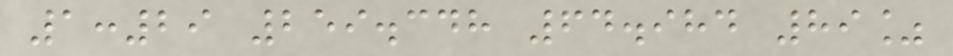1:29 259.348 64.984 89%
